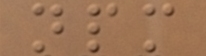npm
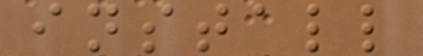install
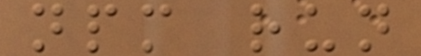npm run
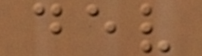dev
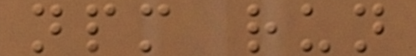npm run
